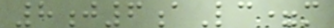8j6aLc=m
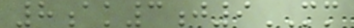8ak3j9MM
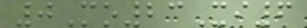0Mo23Xi6
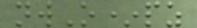nwO*pz
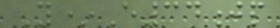Y*E34jp
